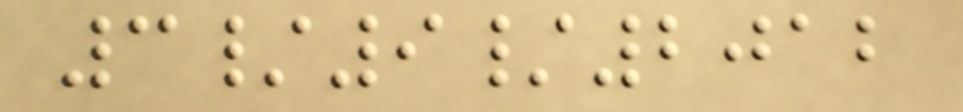3/9/2012
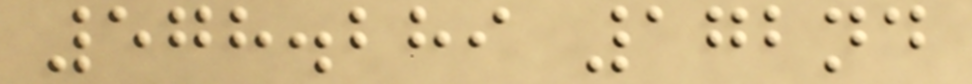578.289 172nd
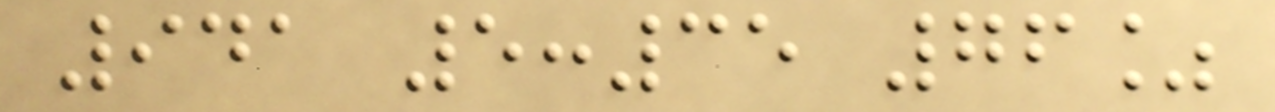941 5:35 76%
